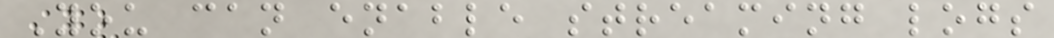You can enable streaming logs
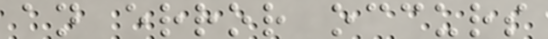an error occurs
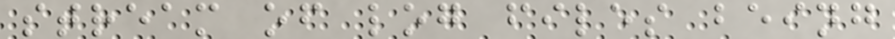stream of log files being
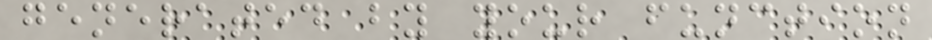generated by your function
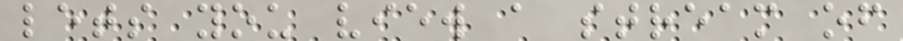lets you view a stream of
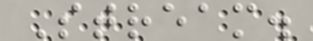Stream.
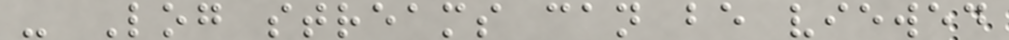- Log streams can be viewed
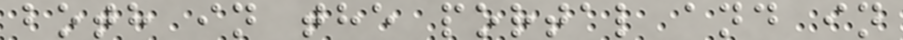both in the portal and in
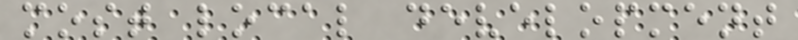most local development
